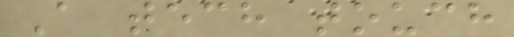A tech touch
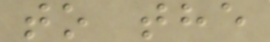to the
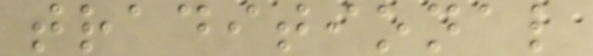traditional
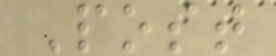Post
